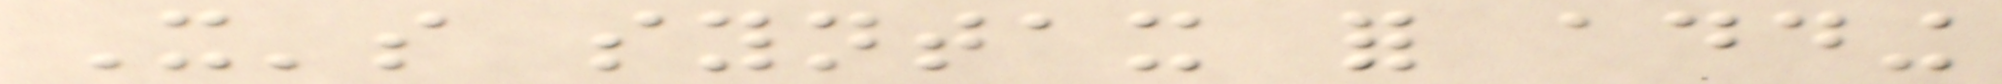It's syntax for adding
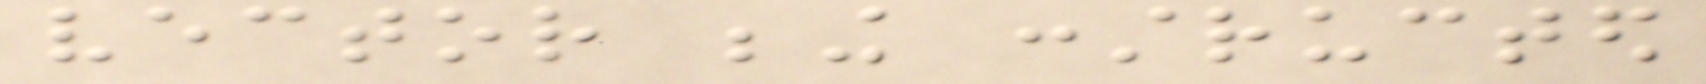vector being constructed
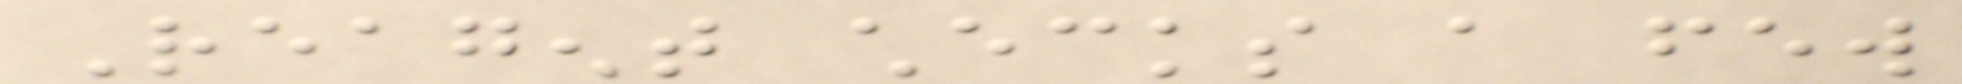Reagent checks a few
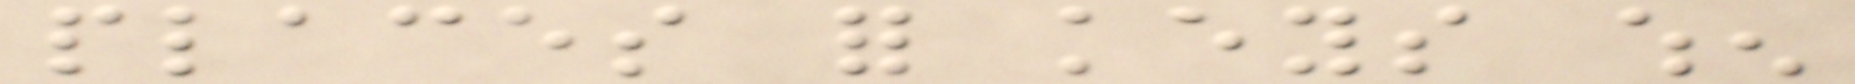places for keys when
